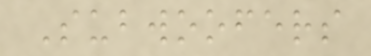Subwoofers
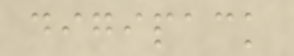digipack
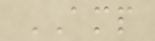AMP
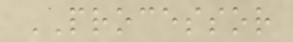PROCESSOR
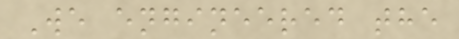We engineered the
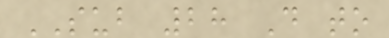SUB 28 D to
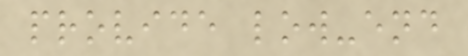provide low-end
